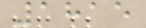1815
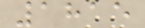1815
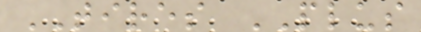TIRES PLUS
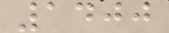1400
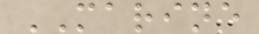MARINE
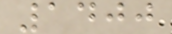1400
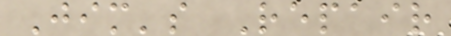Jim's Repair
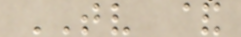TV &
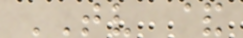TV &
